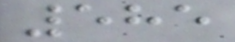585
